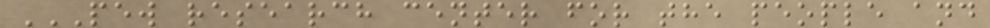PEW RESEARCH CENTER FOR THE PEOPLE AND
